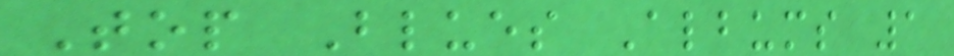Top Blues Albums 1
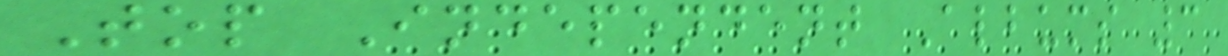Top Independent Albums 3
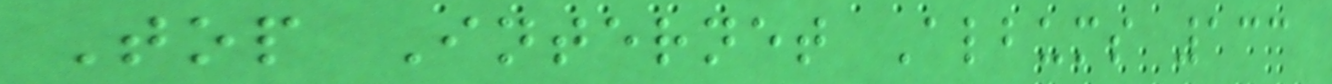Top Internet Albums 133
